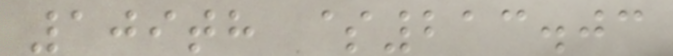109th $213.03
